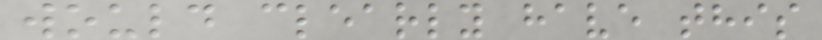would clearly have this
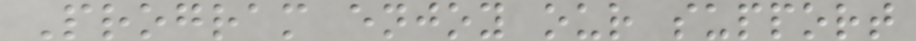Program enjoy our support
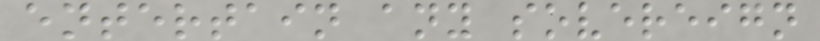entertain any sovereign
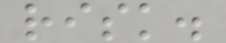risk.
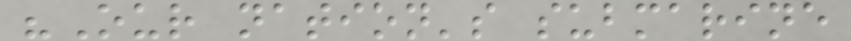"Our nation's submarine
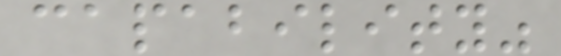capability"
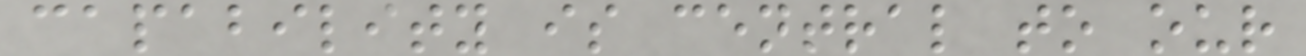capability is central to our
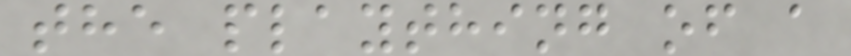the plaything of a
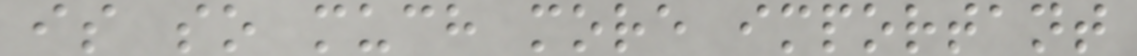is so much more important
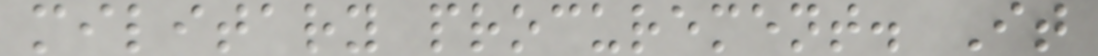military procurement. It
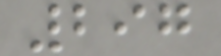297
